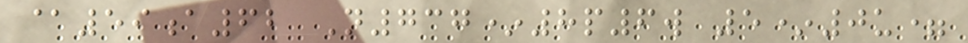@59a62 N737*8p6w 5*0u=
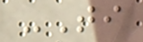-Ti
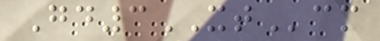Gd3XTcm
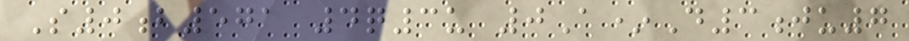S0b571 4q3u 0A*D3ju7
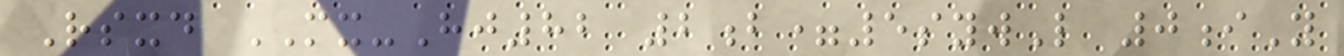Rsxd MX-Hj82 2b=5sywL 0iY
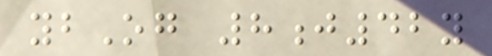ybOg 8j42y
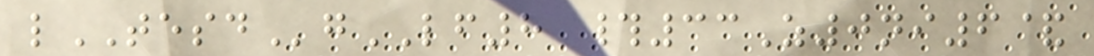lTESDgLF8 #33Z0ni6&
